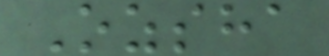Ozsha
